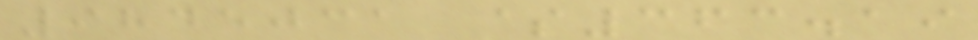9845031 $363.19
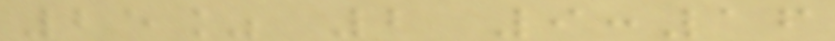25% 2 9:16
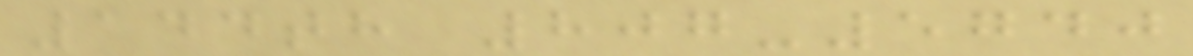144th 807-5740
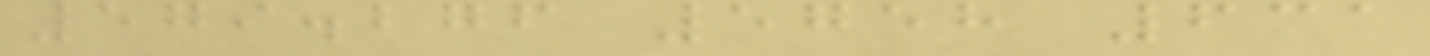579.276 5758 631
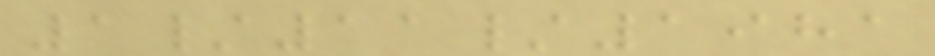1/11/1981
